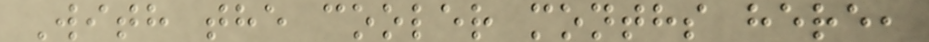With the cooler months here,
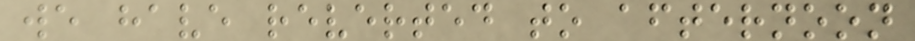we have reverted to afternoon
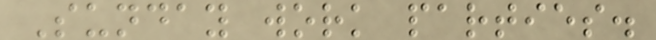Sunday work parties.
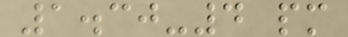1.30-4 pm
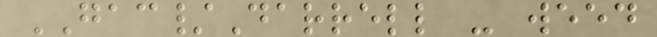GAC/Darrell - weed
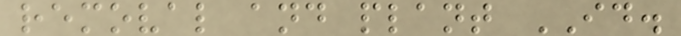removal and plant ID.
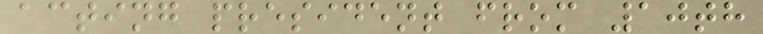acting president from 10th
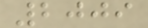2009
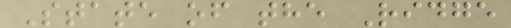State of the Ridge
